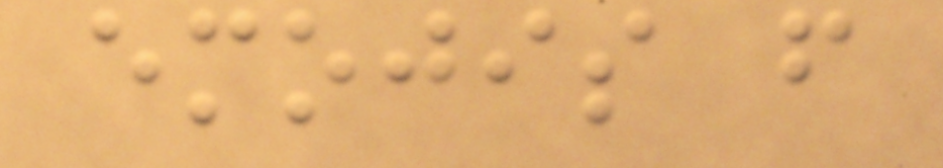emojis from
